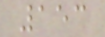153
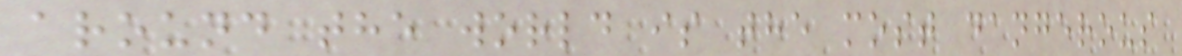around the world is the most dangerous
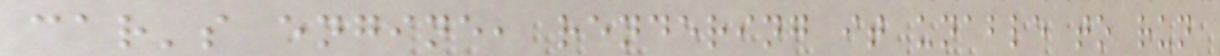car's engine, rendering it unable to run
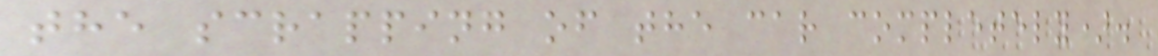the scrapping of the car completely).
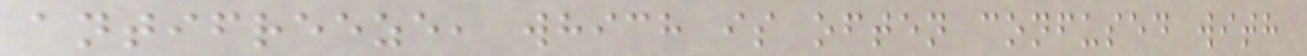antifreeze, which is often confused with
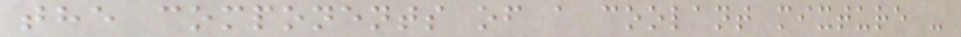the components of a coolant mixture -
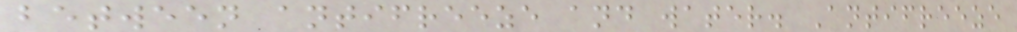between antifreeze and water. Antifreeze
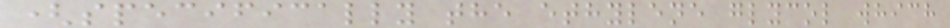(specifically the ethylene glycol which
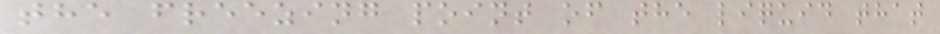the freezing point of the liquid that
